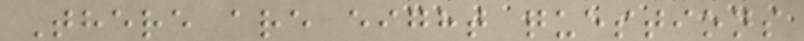There are eight questions
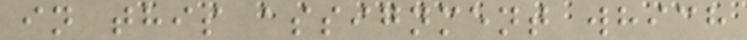in this assignment which
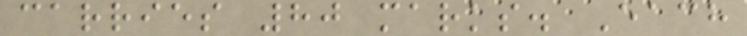carries 80 marks. Each
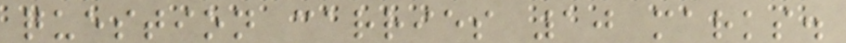question carries 10 marks.
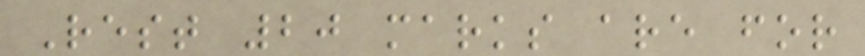Rest 20 marks are for
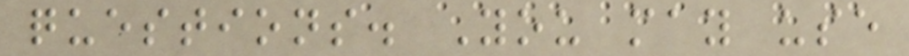questions. You may use
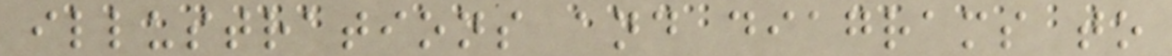illustrations and diagrams to
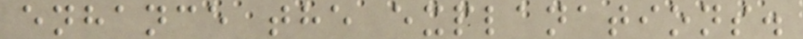enhance the explanations.
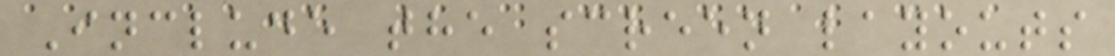Include the screen layouts
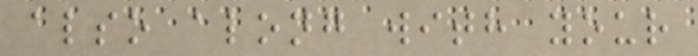also along with your
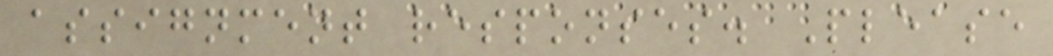assignment responses. Please
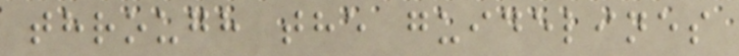through the guidelines
